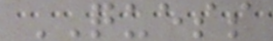QUESS
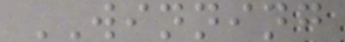WINNING
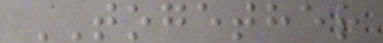TOGETHER
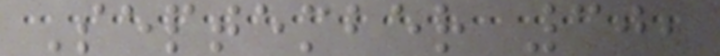September 30,
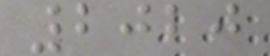2020
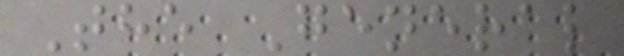The General
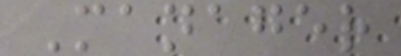Manager
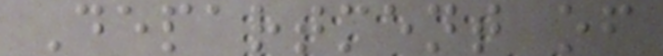Department of
